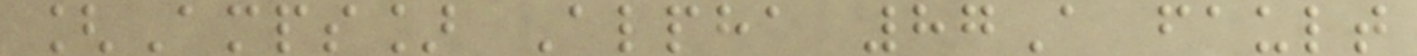[Amps] Alpha 87A fault
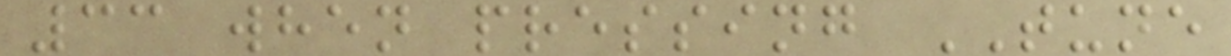33 when pressing TUNE
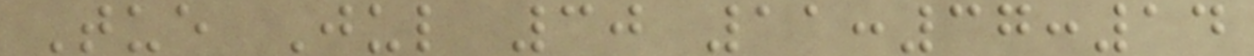Tue Jul 30 11:37:14
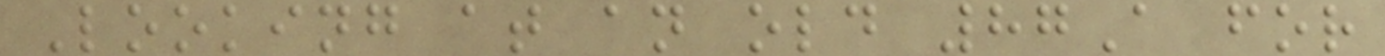Looking at an old 87A for
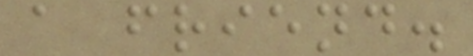a friend.
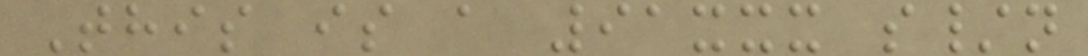This is a 91xxx s/n
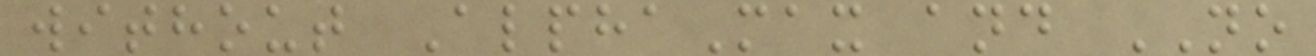without AlphaMax and NO
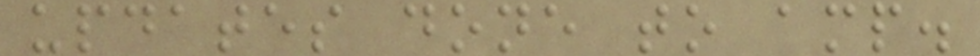updates done to amp.
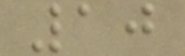10
